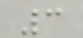3
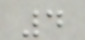4
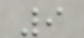9
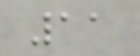11
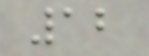12
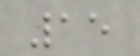15
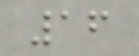16
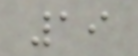19
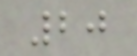20
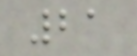21
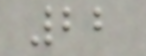22
